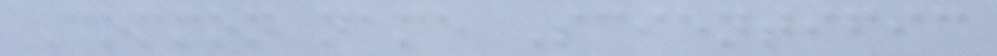Common name Scientific
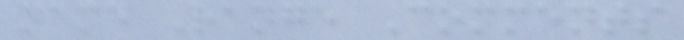name Range Comments
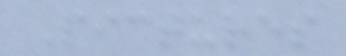Pictures
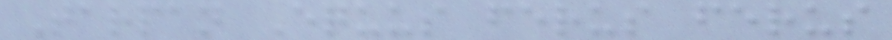Tarpan Equus ferus ferus
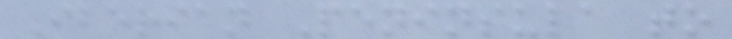Iberian Peninsula to
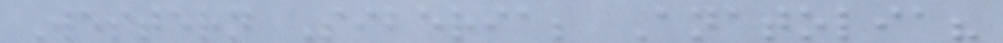Western Siberia; Anatolia?
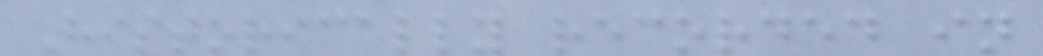Historically recorded in
